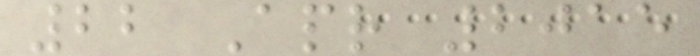22 Apr 2015
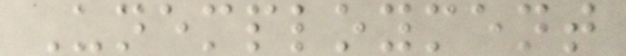Unemployment
